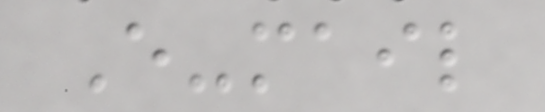E-mail
